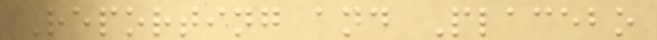Reporting and Placebo
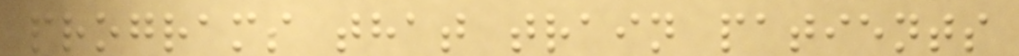programs that train patients
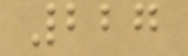227
